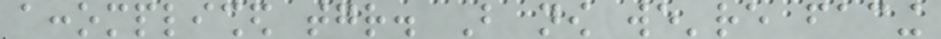accomplished together. But now we're facing
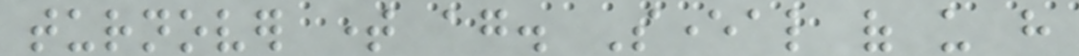turnover time again. Several of us have
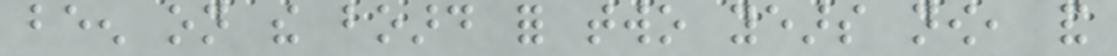been on the board for two years now, and
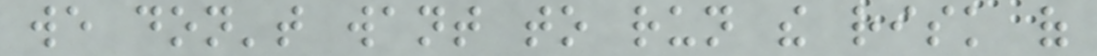we don't want to run the risk of
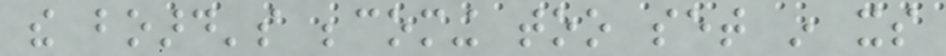the board's becoming too set in its
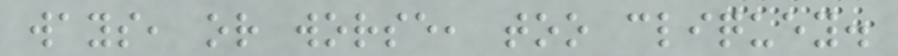ways, or worse, too cliquey.
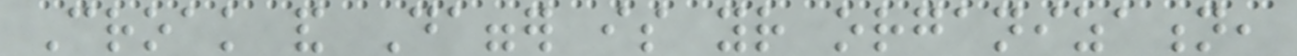Croak and Dagger is your organization,
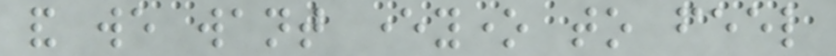and we want everyone to feel
